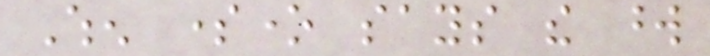When someone says the word
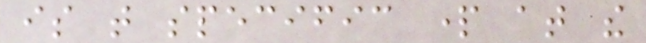is that specific part at the
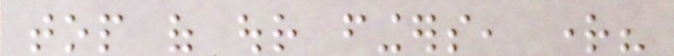top of our fingers, right?
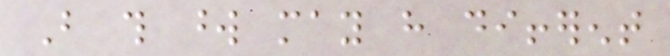But this word may have different
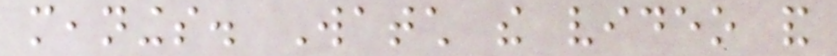meanings. Watch the video and
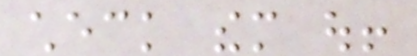check them out!
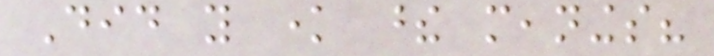Did you know these meanings?
